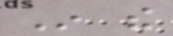In the
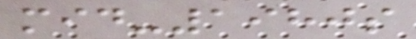mid-1980s
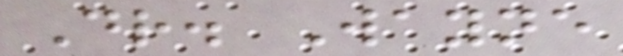Dr. Wayne
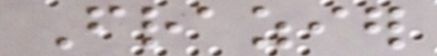Frazier
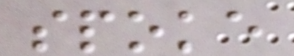spoke
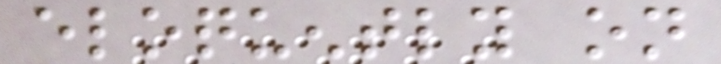eloquently on
